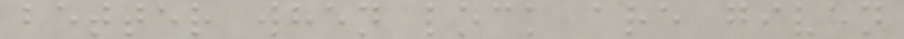better when lock are given
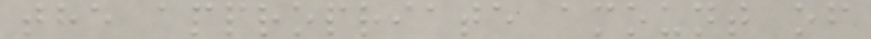the appropriate amount of
